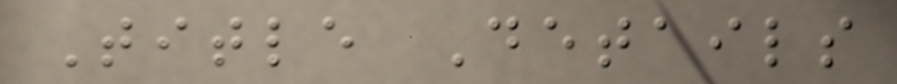Title Details
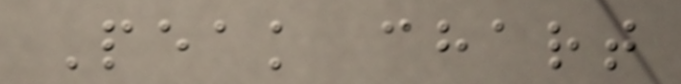Peak chart
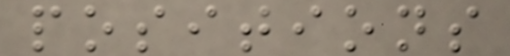positions
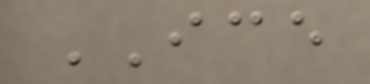ICE
